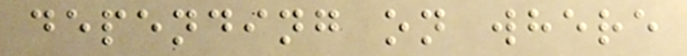depending on where
